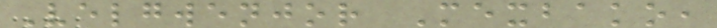Velgwenjor Mexbako,
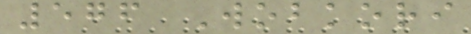576 Wobkori
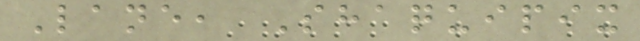Lane, Shaquipix
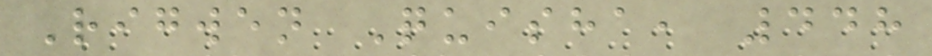Rigwen Quisha, 448
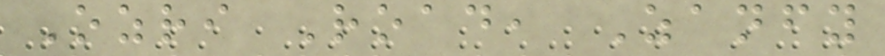Ozri Road, Zanfy
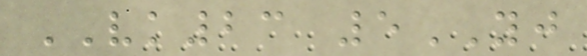VK23 5YJ
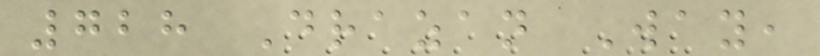728 Drazan Way,
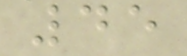45
